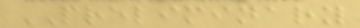PRELIMINARY
